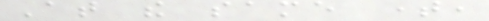At the same time,
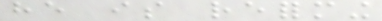he is reforming
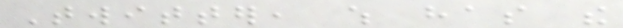Twitter, which has the
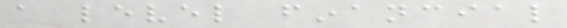a level financial
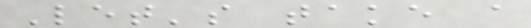Let's take a
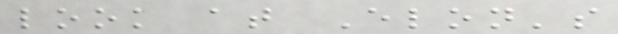look at Elon's
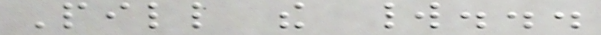Pill the world...
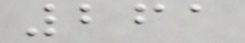261
